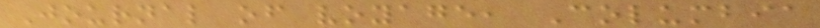Journal of voyage, Columbia
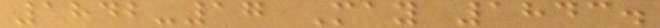1842-17 May 1843.
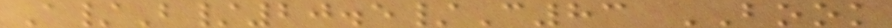A/B/20.5/C83 BOOK
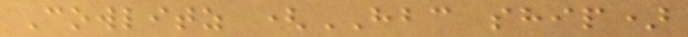Cowlitz (HBC ship)
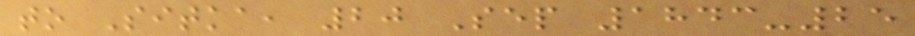to Sitka, 20 Sep 1843-25
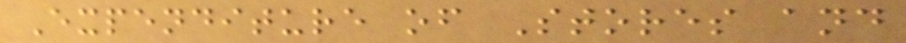Expenditure of Stores and
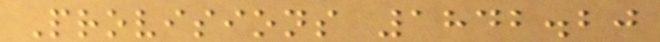Provisions 1842.20
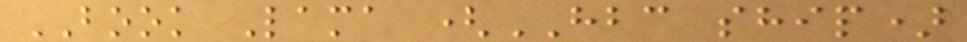BOOK Lama (HBC ship)
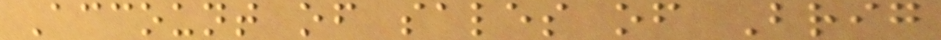Account of sales of Brig
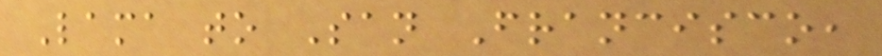Lama to San Francisco,
